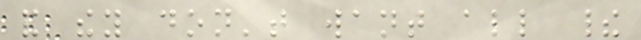and they don't want all their
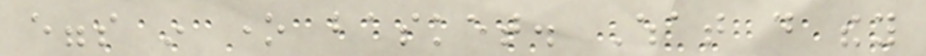eggs in one basket. What do they
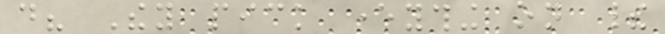do? They pick everything on their
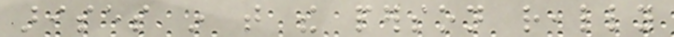arises in that the person really
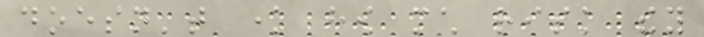doesn't know how much risk they
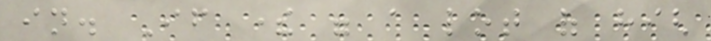in. If there were a lot of high
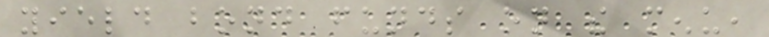yield bond funds on the menu,
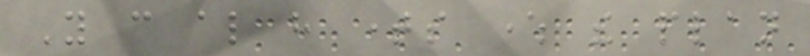You can also have times where the plan
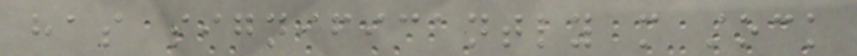has significantly more stock
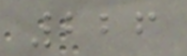226
